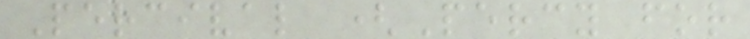Percival (Percy for
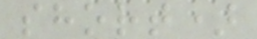short)
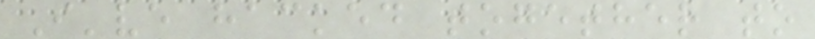I've hacked together to
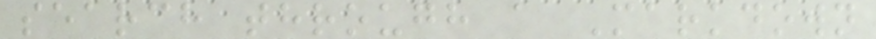search through a Markdown
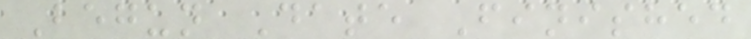Begun Date Finished
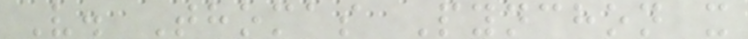V. Thomas Pynchon x
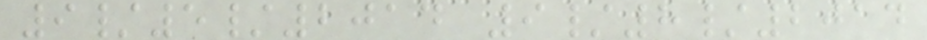9/5/2014 9/8/2014
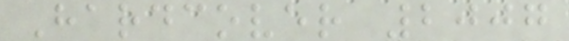Hardcover 2007
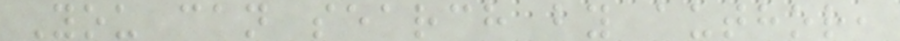You can search by author,
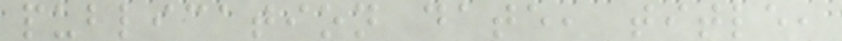publication date, title,
